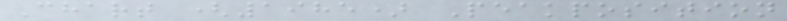Chart (1985) Peakposition
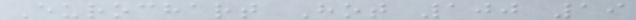Eurochart Hot 100 19
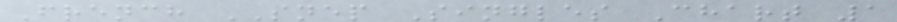French SNEP Singles Chart 1
